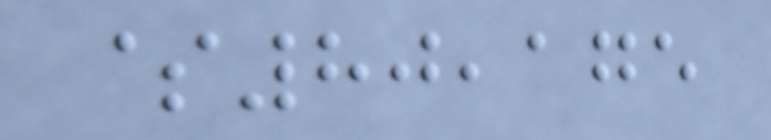$80,175
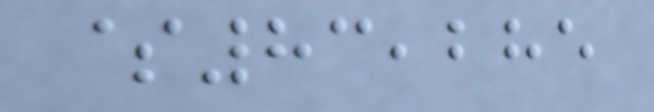$83,285
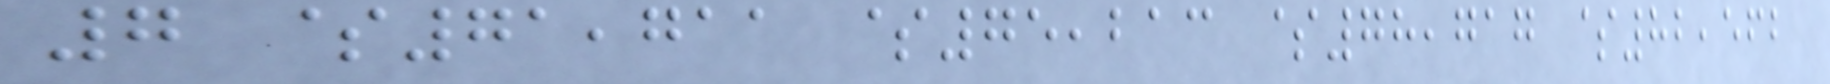7 $71,711 $75,213 $78,717 $82,562
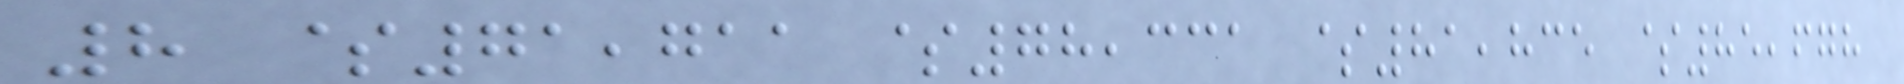8 $71,711 $78,331 $81,835 $85,678
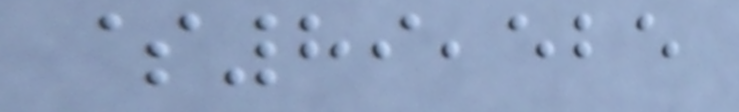$89,525
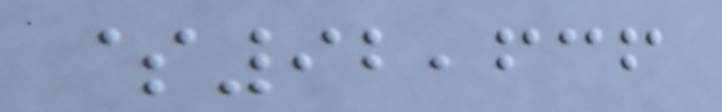$92,636
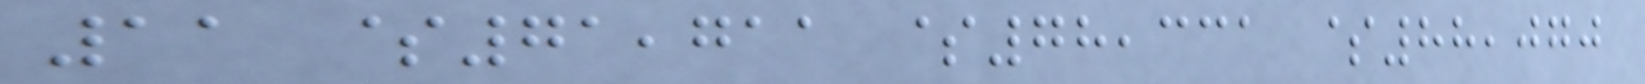11 $71,711 $78,331 $88,070
